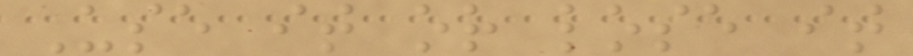Use it or lose it
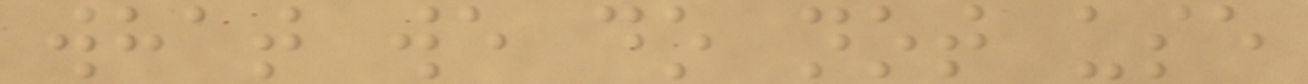what we do not use
